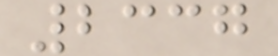2337
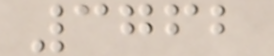3762
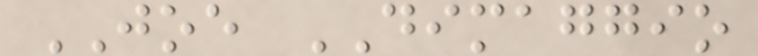JOE DIMAGGIO
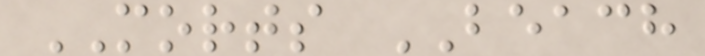MORTS BEACH
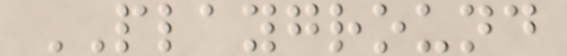PLAYGROUND
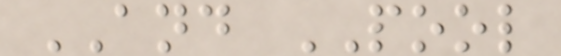AND POOL
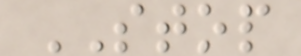STOP
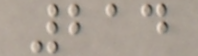214
